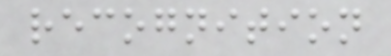recognition
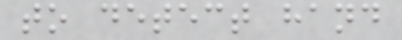to detect hand
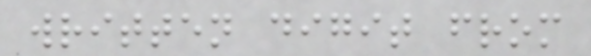written digit from
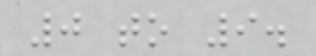0 to 9.
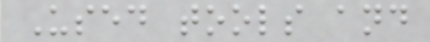Used tools and
